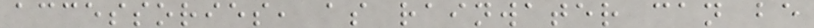accessories, as rainwater can be
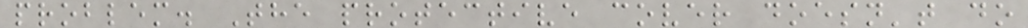problem. The protective cover doesn't do
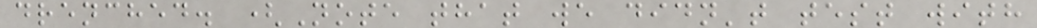drenched. (Note that we didn't test with
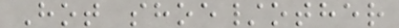Hot shoe/other
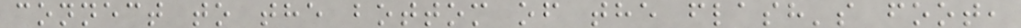connect to the bottom of the flash's foot,
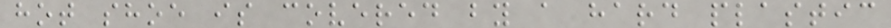hot shoe is covered by a hard plastic
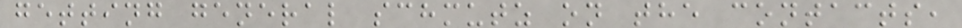getting general schmutz on the contacts,
